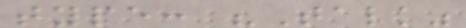type: "Talk"
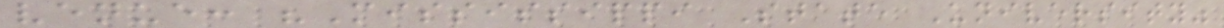venue: "Mississippi State University"
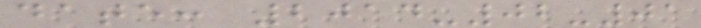date: 2014-02-01
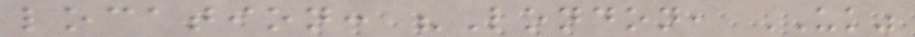location: "London, UK"
